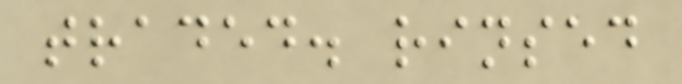traded. rinsed
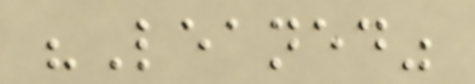"Leaned"
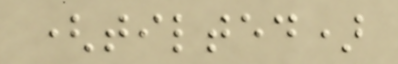(tilted)
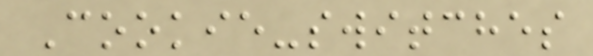Cookie-switches
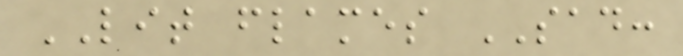LIT flames SAD:
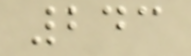243
